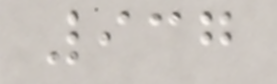937
